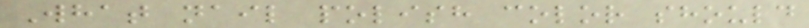What nail polish color should
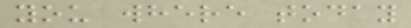you where today
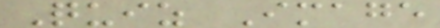Quiz Image
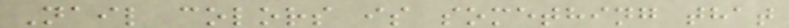Nail colors is something that
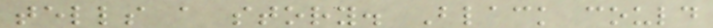tells a story. Black could
